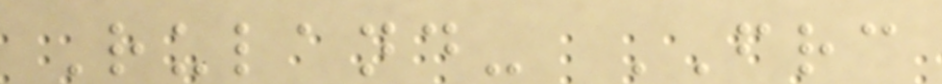Ruland- FRC
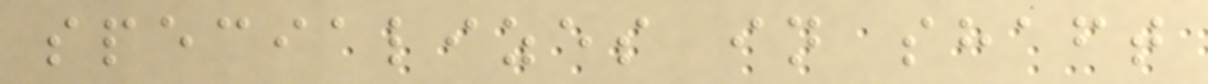specializes in shaft
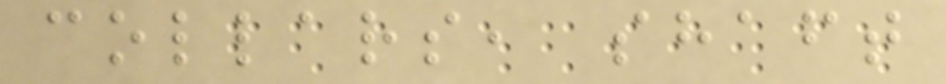collars, shaft
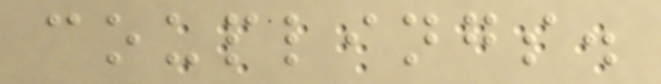couplings.
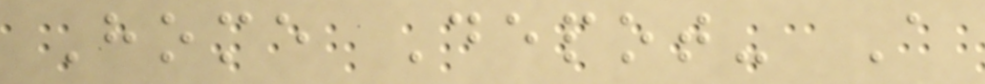Home Depot- A
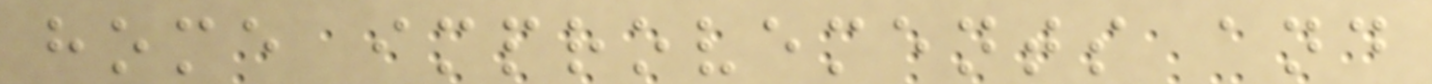home improvements and
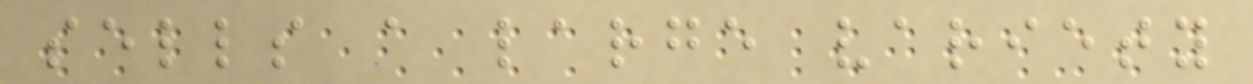sells a large variety
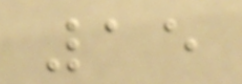15
